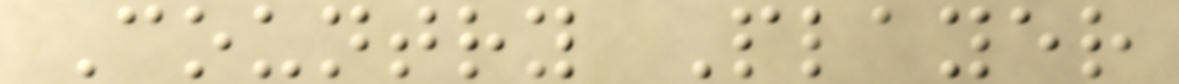Country Player
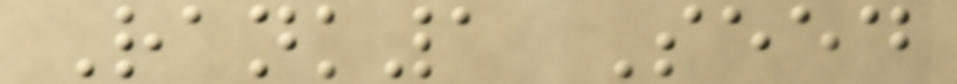Rank1 Seed
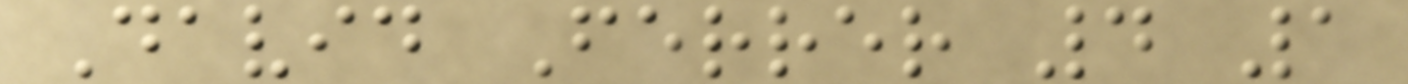David Ferrer 4 1
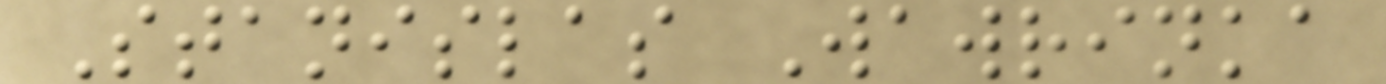Stanislas Wawrinka
